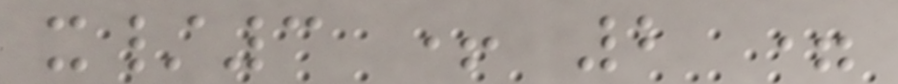x/3 + 2 =
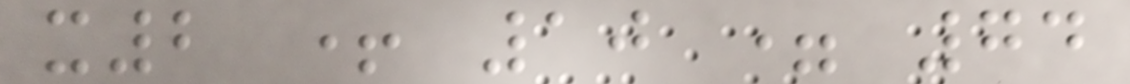x2 + 10 = 74
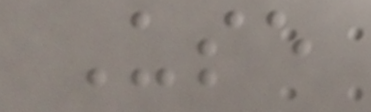Use
